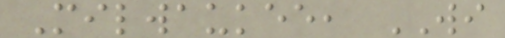Milwaukee, WI
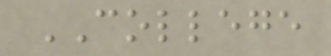COLLEGE
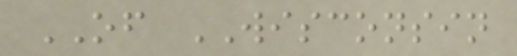OF WISCONSIN
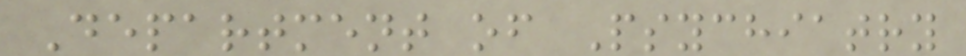Department of Psychiatry
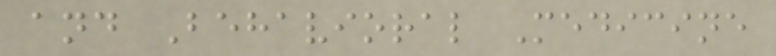and Behavioral Medicine
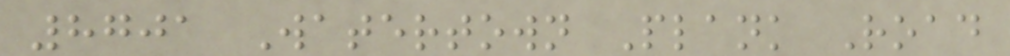8701 Watertown Plank Road
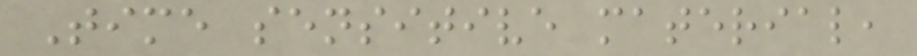Time sensitive material,
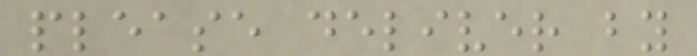please deliver by
